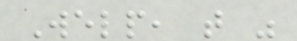Welp, that was
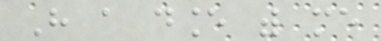Have a dance with me
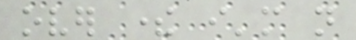over there i'm not
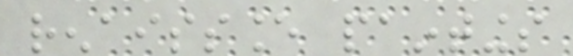renaissance paintings
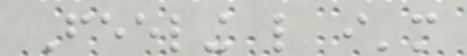Feeling like i'm
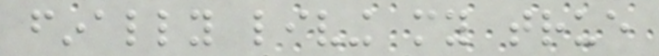finally living my true
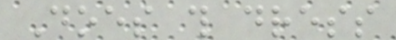Does this dress
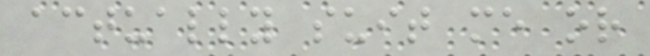actually suit me or
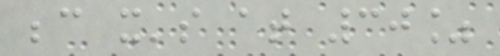because it's at 30%
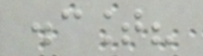discount?
